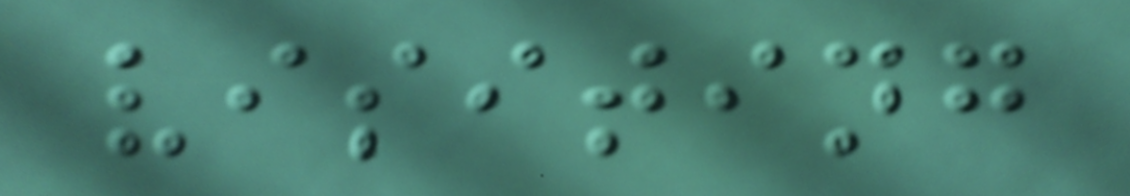visiting
